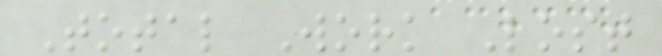Total Work Lost
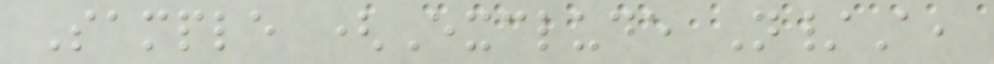Sample (Exclude N/A,
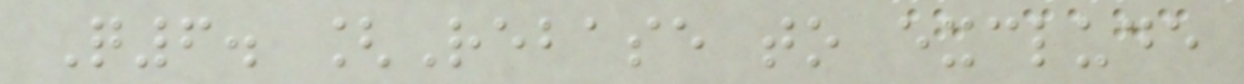Q6. [Rebase to exclude
